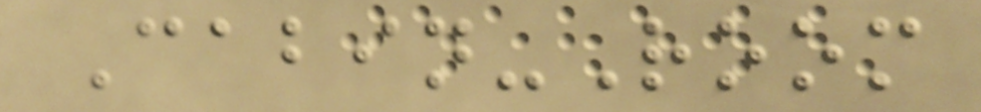Cabin-Room
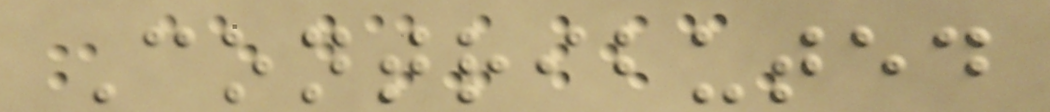Contributed
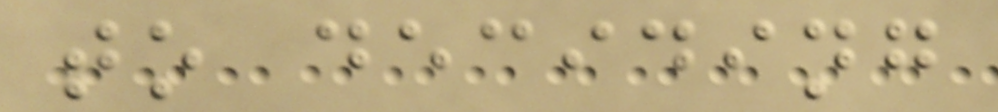to deciding
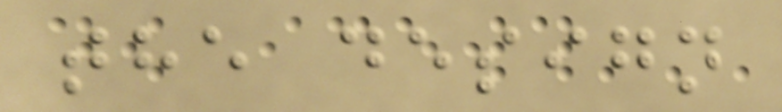the design
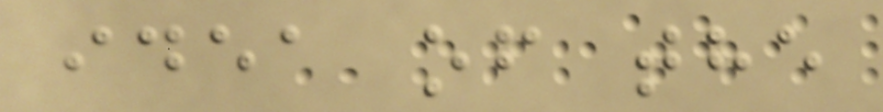idea of the
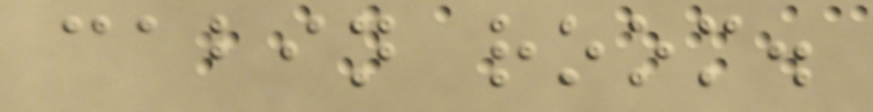cabin room.
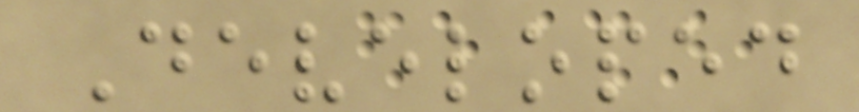Developed
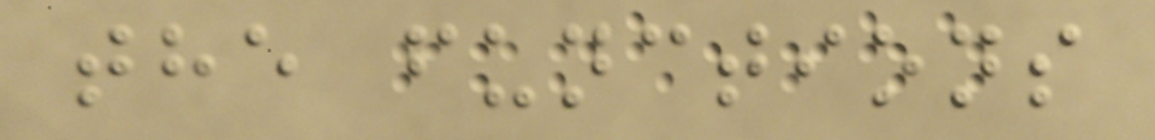the functions
